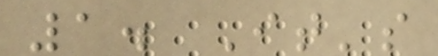1. It's
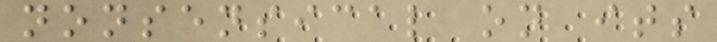nonsensical on its
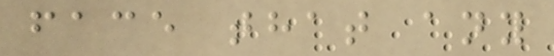face that any
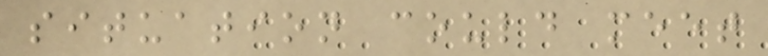situation could meet
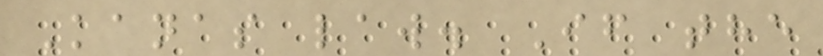Kanas law. If the
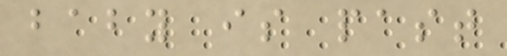baby is past
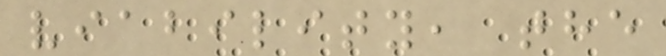viability, the
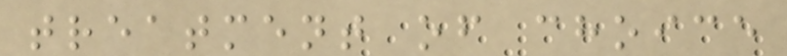treatment of choice
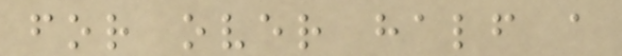for over half a
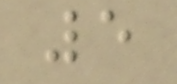5
